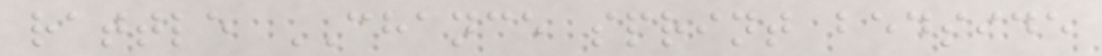rattle CHANCE sprint bedside
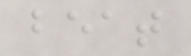beat
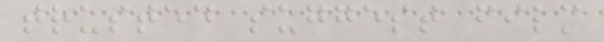trusted suggest film
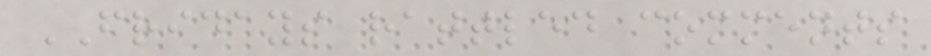FRIDAYS rattled comments
